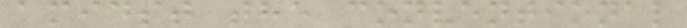amidst the conventional
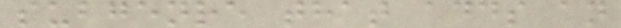subgenre that adds an
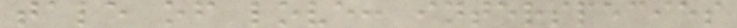tale of love: interspecies
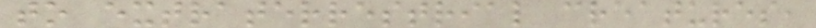to extraterrestrial creatures,
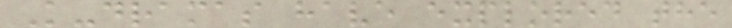K-dramas have explored the
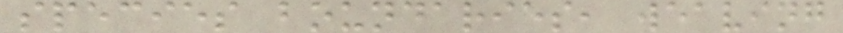species boundaries, weaving
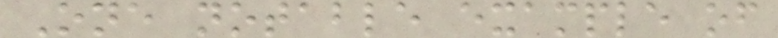One notable example of
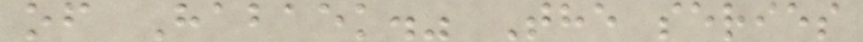of Habaek." The series
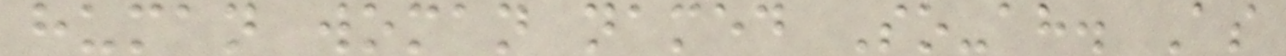human woman named So-ah. As
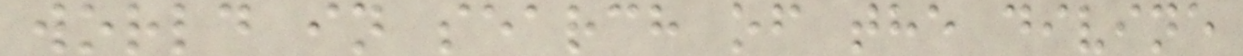world in search of the divine
